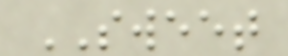SWEET
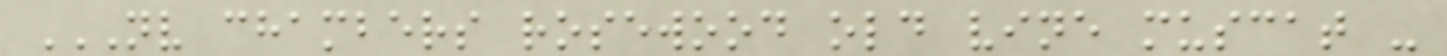NV CHAMBERS ROSEWOOD OLD VINE MUSCAT -
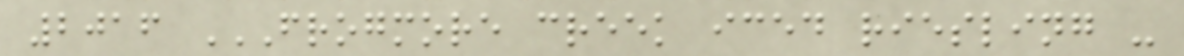2016 FROGMORE CREEK ICED RIESLING -
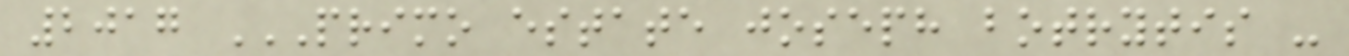2017 PRIMO ESTATE JOSEPH BOTRYTIS -
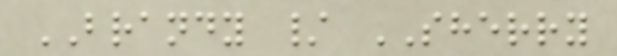BRANDY / SHERRY
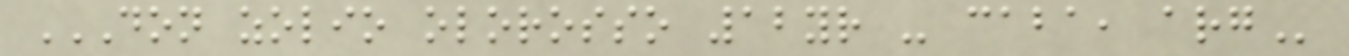DON ZOLIO OLOROSSO 12YR - CABA, ARG
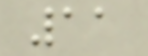11
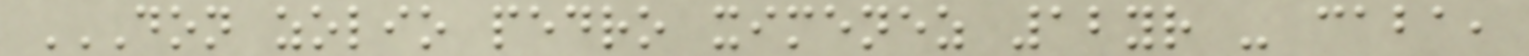DON ZOLIO PEDRO XIMENEZ 12YR - CABA,
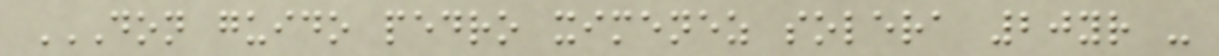DON GUIDO PEDRO XIMENEZ SOLERA 20YR -
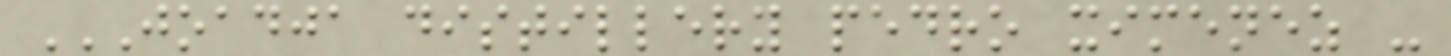JOADJA DISTILLERY PEDRO XIMENEZ -
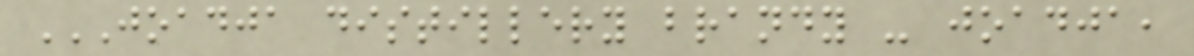JOADJA DISTILLERY BRANDY - JOADJA,
